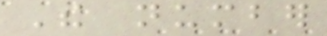The number
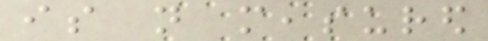is not measured
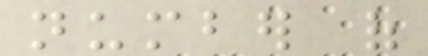number of
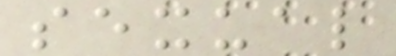sexual
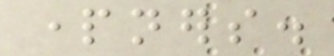partners.
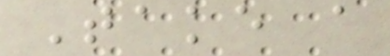Take a
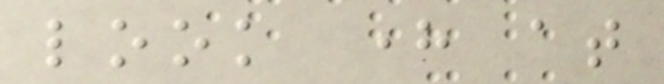look here at
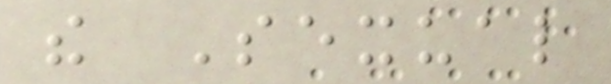the Sexual
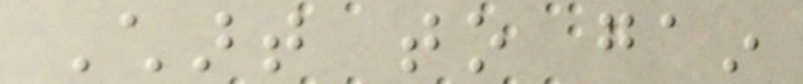Chart to gain
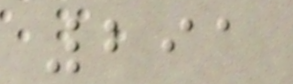291
